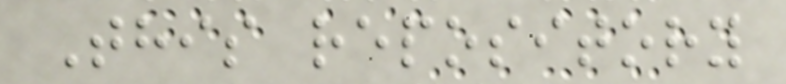This repository
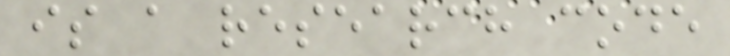is a research code
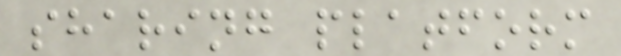sharing platform
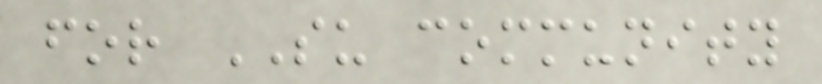for SU community
